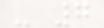- 7
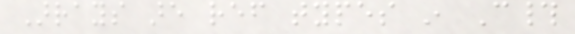Arrays are ref types in C#
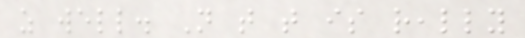as well. Not that that is really
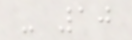- 10
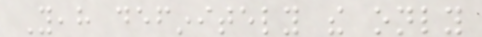Yeah definitely the only
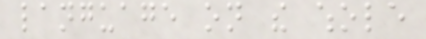language on the whole
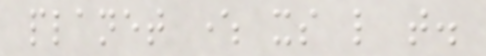planet where its like that.
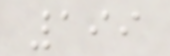199
